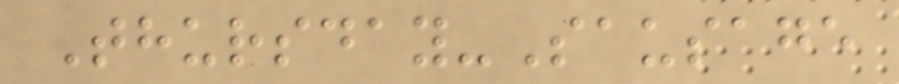Thursday-Sausage
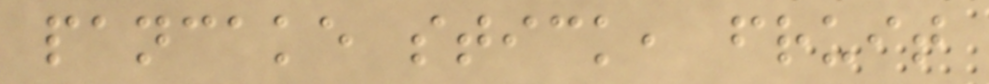pancake stick, fruit
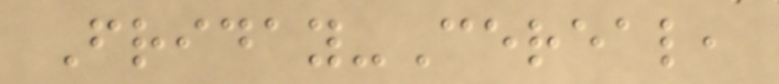Friday-Cereal,
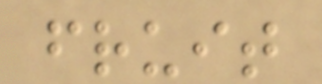fruit
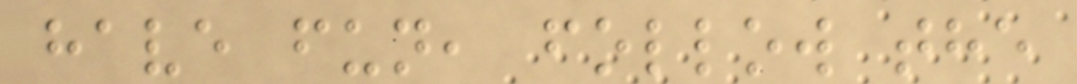have fun, follow the
